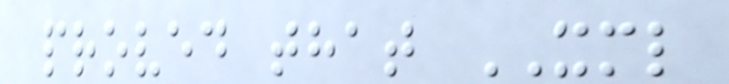proved that XML
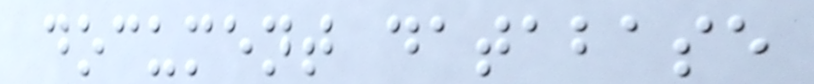document database
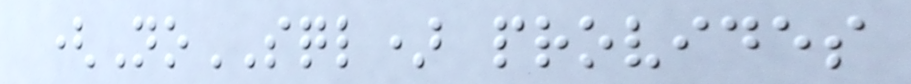(NoSQL) provides
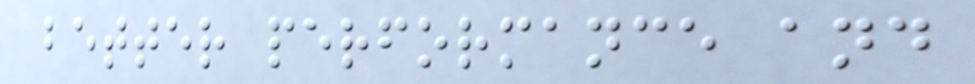better performance and
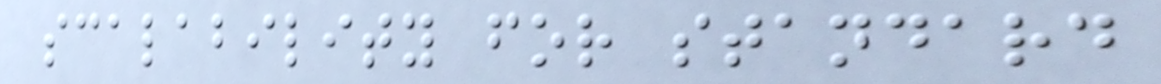scalability for standard
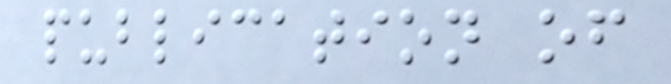publication of
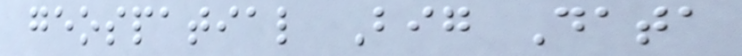geospatial Big Data
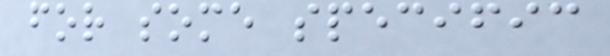for some specific
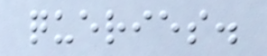queries.
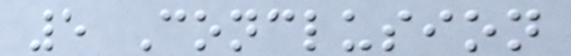5 Conclusion
